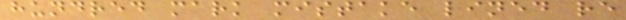hundred mark mistake lined re
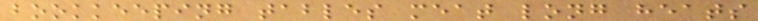bookkeeping tables meat long heats
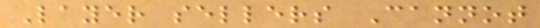Layer sellers Cannot
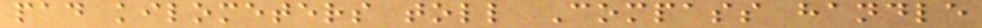pad kilometers toll Compass handle
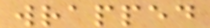wrapped
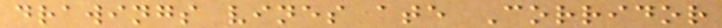drawings vines ate Corridor
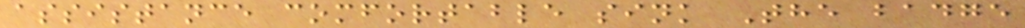assistance comfortable sink The badge
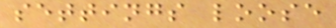settings loose
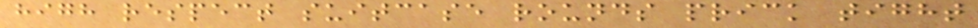high respect suitcase rounds prick tight
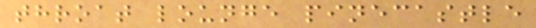throat lounge pinecastle
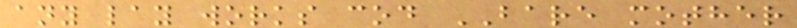any lay works cod BARE mother
